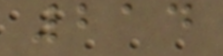214
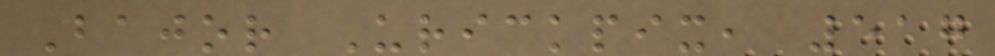Bajor Urickpix, 517
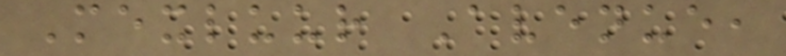Mexluur Avenue,
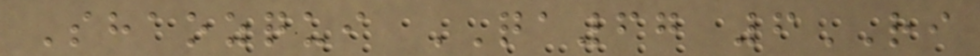Shaozqui QA67 6RI
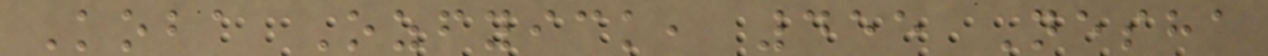Koba Ozfyick, 455 Nesha
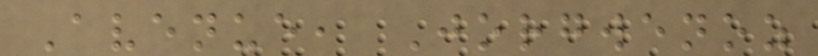Avenue, Jorgwenoz
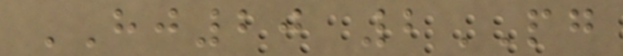HJ20 2PG
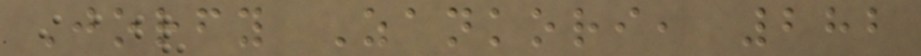Jorfy Zankori, 282
